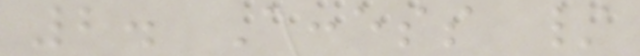2. Access /
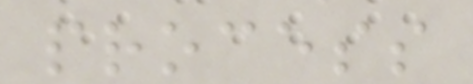process
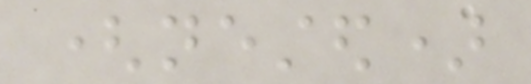(nested)
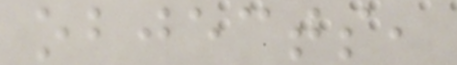objects,
